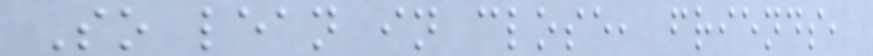So lean in close, friends,
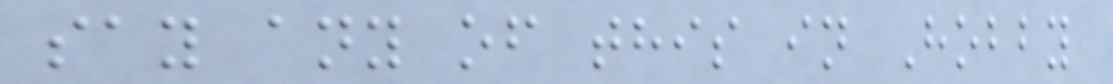say any of this in Hobby
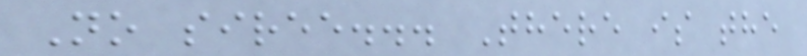No siree... There is the
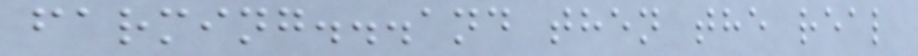farming...and then the real
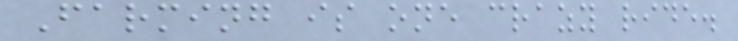Farming is one crazy ride.
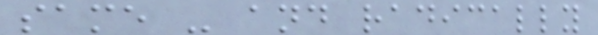same - and radically
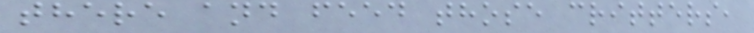there and feed those critters,
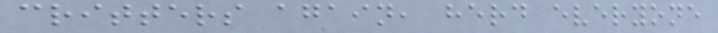critters again, herd everyone
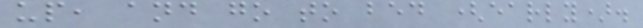up, and go to bed (early).
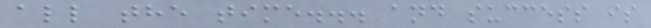all the time... and success is
